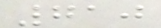710
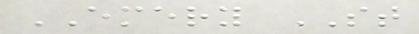EMERY ST
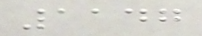1147
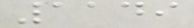1149
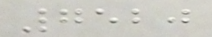7520
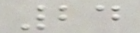24
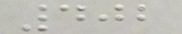402
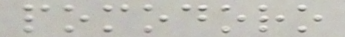pomodoro
